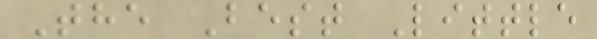The Best Little
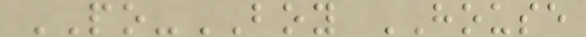PO-BOY HOUSE
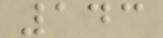143
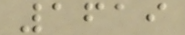1619
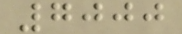7000
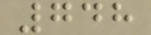748
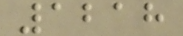1218
